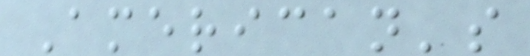American's
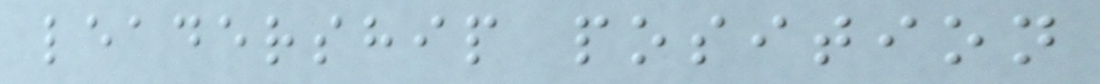leadership position
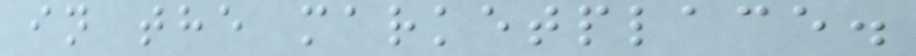in the marketplace.
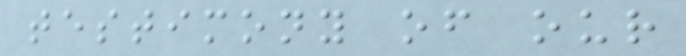testimony of our
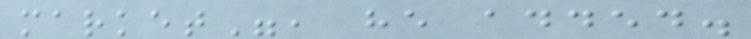market", he added.
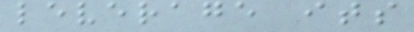leverage its
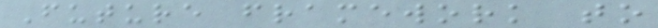Future framework to
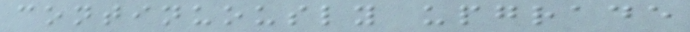continuously upgrade
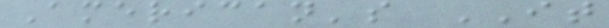American's IT
